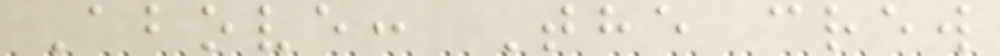Above: The crew
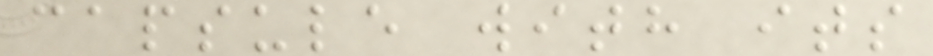capsule with its
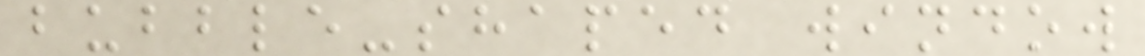bubble-shaped window
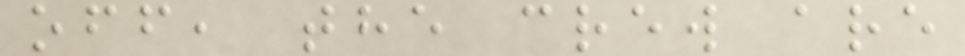off, the crew are
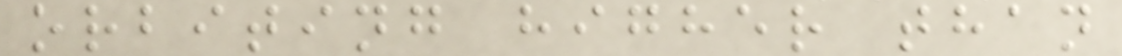orbiting higher than
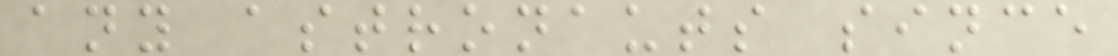any astronauts since
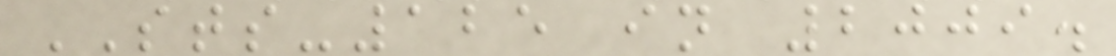STS-125 in 2009.
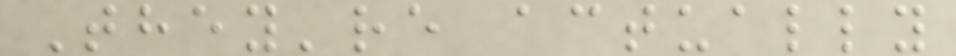They're actually
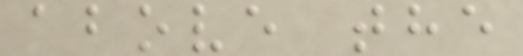above the
